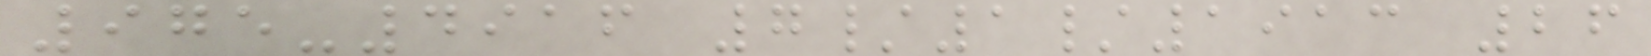975-4916 7/1/1913 26
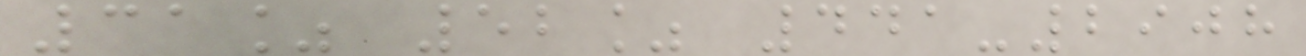31% 52% 441-2908
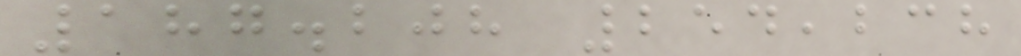187.208 254,238
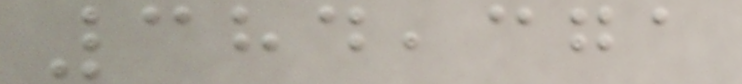384,371
